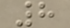8
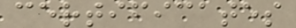certificates
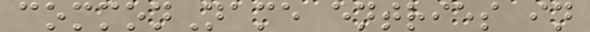commonName entries in
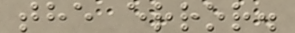the error.
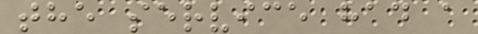the service had a
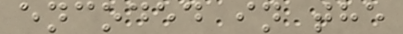encoded in the
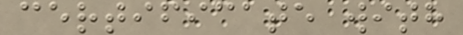certificate with
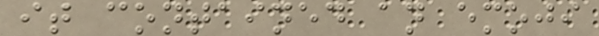it contained an emoji
